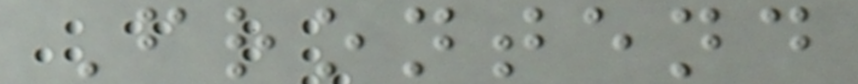Frontend
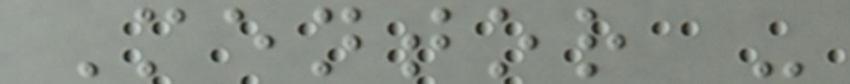Mentor -
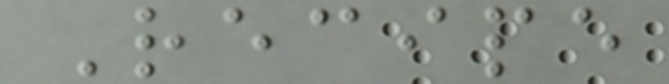Recipe
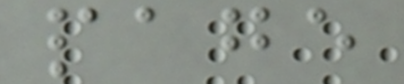page
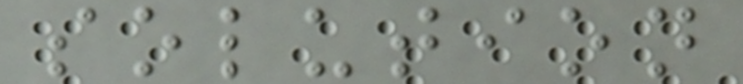solution
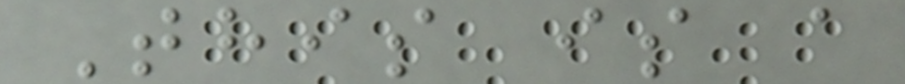This is a
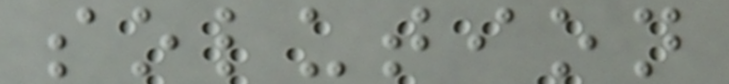solution
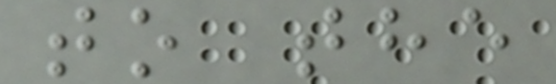to the
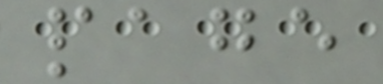page
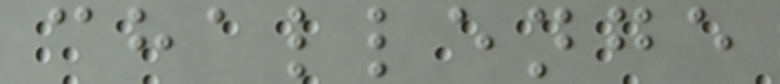challenge
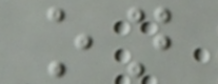on
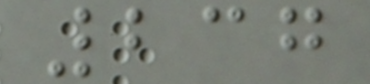237
